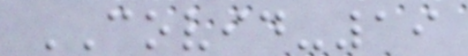COVID-19
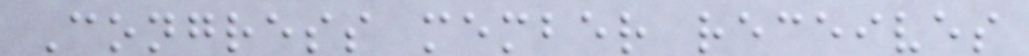Congress member receives
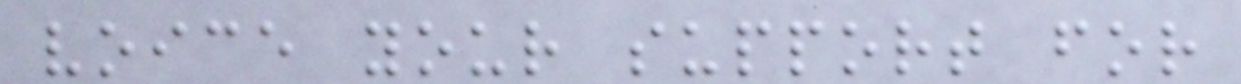voice your support for
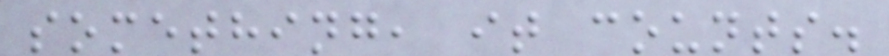something, it counts.
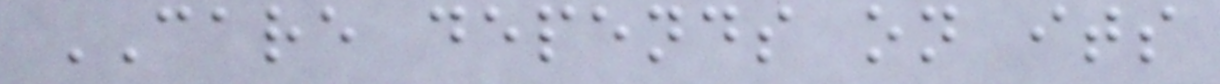CARE depends on its
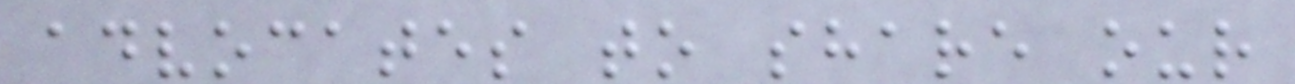advocates to share our
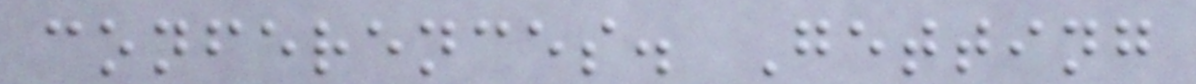conferences. Getting
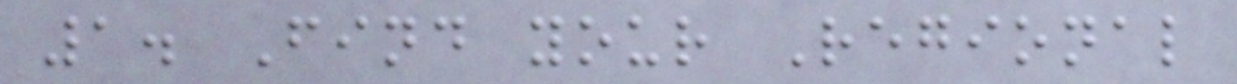1. Find your Regional
